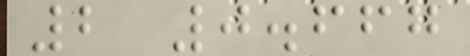2 0.667
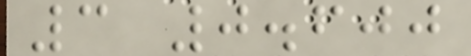3 0.600
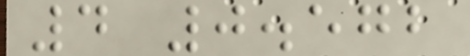4 0.572
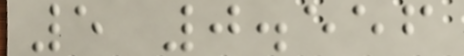5 0.556
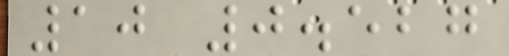10 0.527
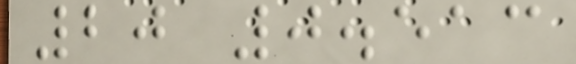20 0.513
